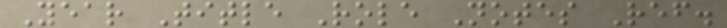Year Title Role Notes Ref.
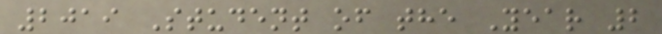2019 Student of the Year 2
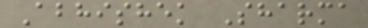Abhishek Sharma
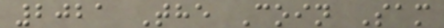2021 The Coin Sam
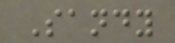Sandy
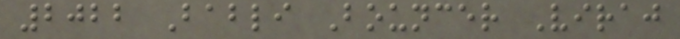2022 Babli Bouncer Viraj
